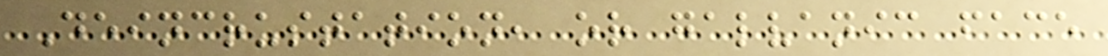Deincrustation, or galvanic face
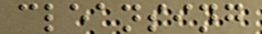cleansing
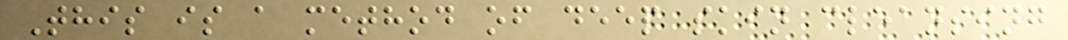This is a method of deep skin cleansing
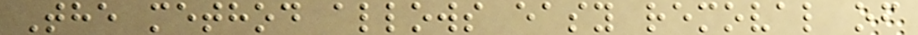The method allows easy removal of
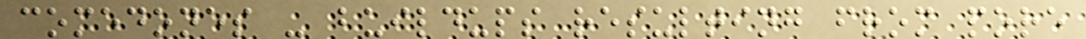comedones - buildups resulting from pore
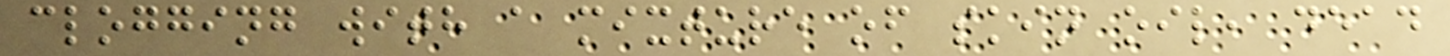clogging with a mixture of skin oil, dead
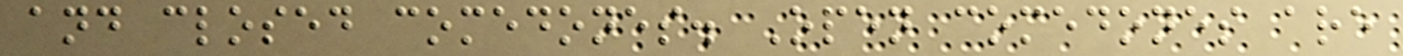and closed comedones. Open comedones are
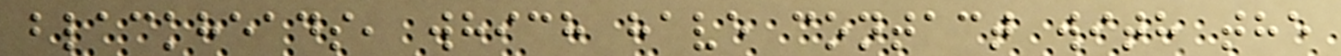blackheads, which have contact with the
